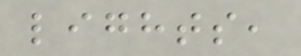lights,
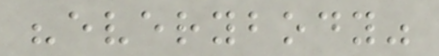"everybody"
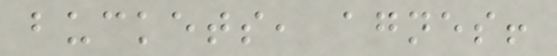buckets, agnes!
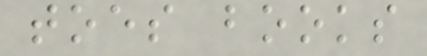toes books
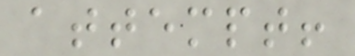attempt!
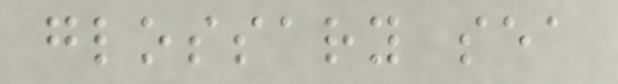glossary sea
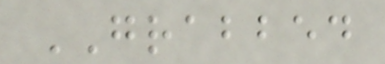GRABBED
